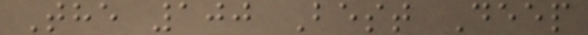The 100 Best Deep
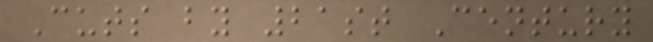Cuts by 21st Century
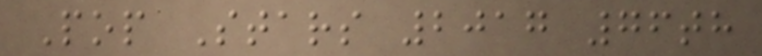Pop Stars 2017 76th
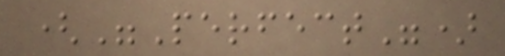("Perfect")
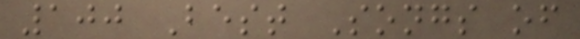100 Best Songs of
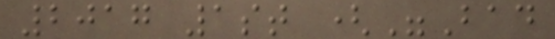2017 1st ("Bad
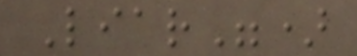Liar")
